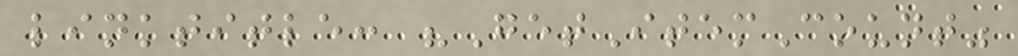linktitle: "GetItemCount"
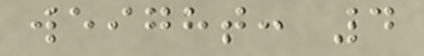weight: 4
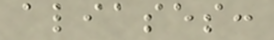aliases:
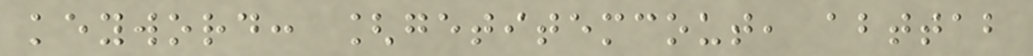keyword: [getitemcout, abttab
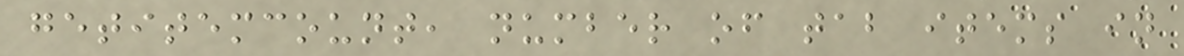getitemcount, number of tab items in
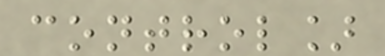control]
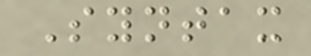Syntax
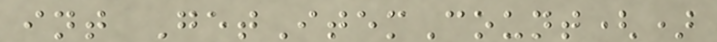int GetItemCount()
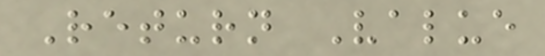Return Value
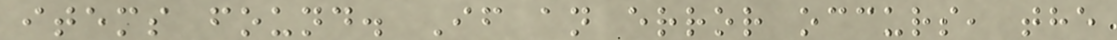items found. If an error occurs, the
